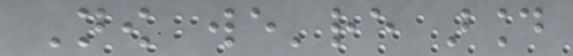Now we're around
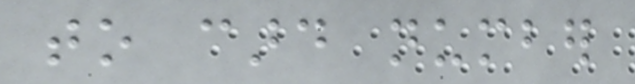to card number
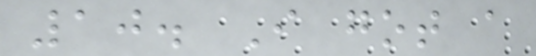10. I got a
